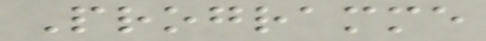Programme
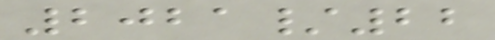2021/22
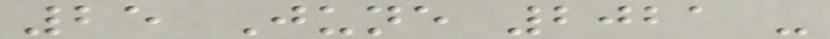25 June 2021 -
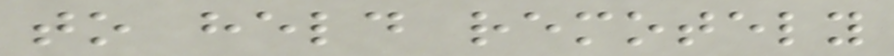to held remotely
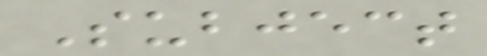Subject
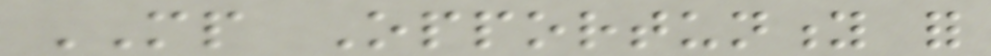MP Opportunity for
